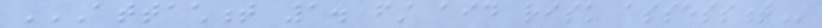ATTACHMENT 1. FIRST AID RISK ASSESSMENT
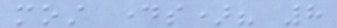most days)? 8
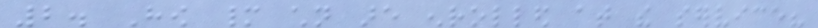2. How many children are enrolled at the service?
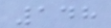148
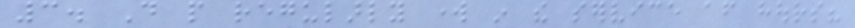3. Do people regularly work in the service after hours?
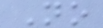No
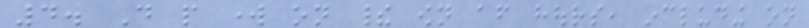4. Do people work on their own after hours, including on
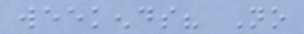weekends? No
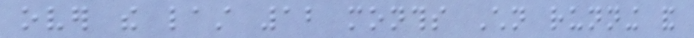over the last 12 months Children running and
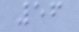56
